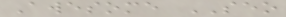Awesome SEO
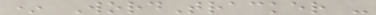* WordTracker -
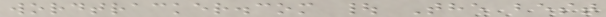wordtracker.com | The best
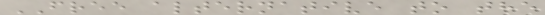FREE alternative to the
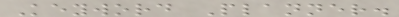Keyword Planner.
